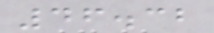46.32
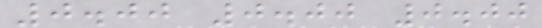0.00 0.00 0.00
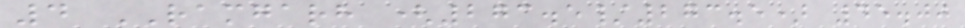4 RAMGARH (273.5/273.5) 45.00
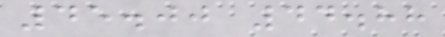45.00 44.88
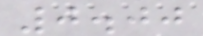0.00
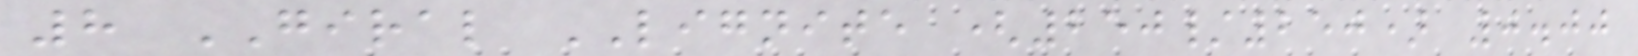8 GIRAL LIGNITE (250/250) 0.00
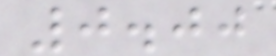0.00
